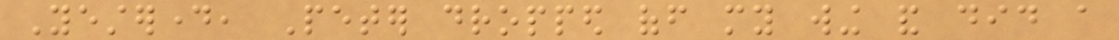Yesterday, Peter dropped off my wing and did a
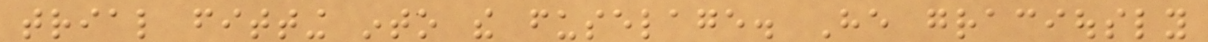trial fitting into the fuselage. He graciously
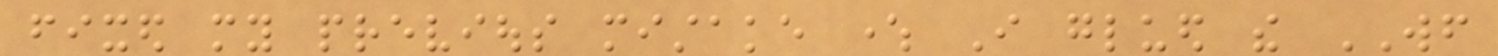fixed my previous mistake where I glued the WF
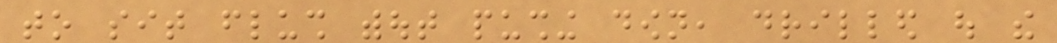to sit flush without pushing down, drilled out the
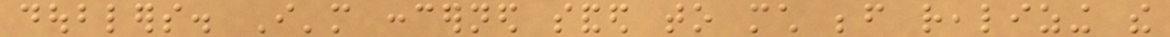doublers. I'm concerned sanded to much before realizing the
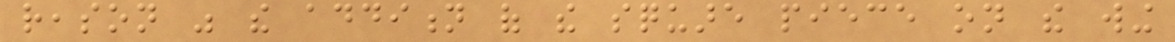reason was the addition of the square piece on the wing
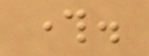through.
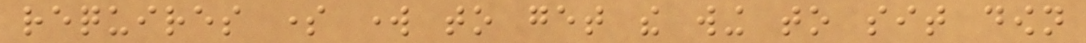requires some work to get the wing to sit down
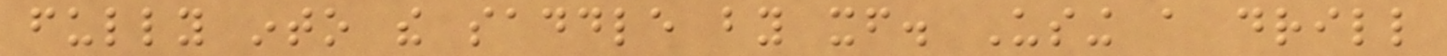fully into the saddle by itself. Using a drill
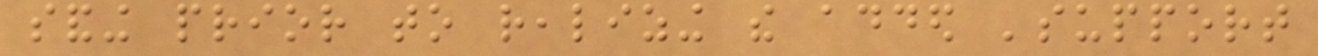sanding prior to realizing the added 'support
